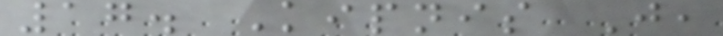17. Kipnis J,
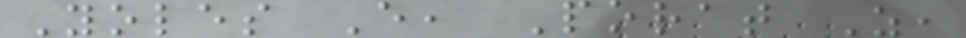Yoles E, Porat Z,
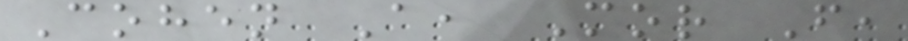Cohen A, Mor F,
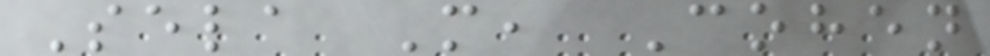Sela M, Cohen
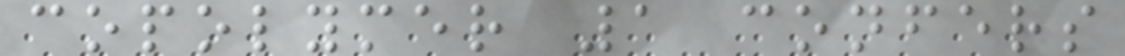copolymer 1 confers
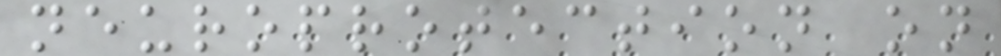neuroprotection on
